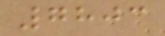7803
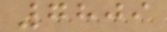7809
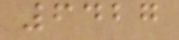6427
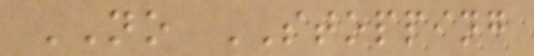NO STOPPING
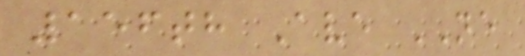156th Ave NE
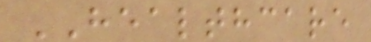HEALTHCARE
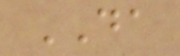DA
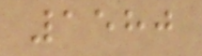1580
